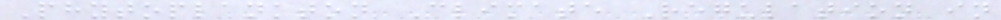Phytoplankton Climate Regulation in
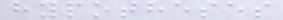hypotheses
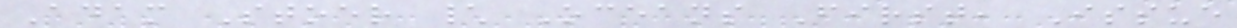Adam Stoer \ Oceans First, Issue
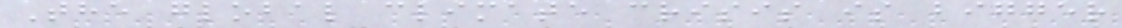The global climate crisis is bigger
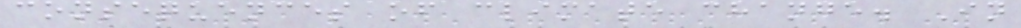consequences of climate change. In
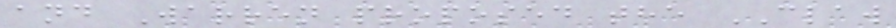and Warren proposed the CLAW
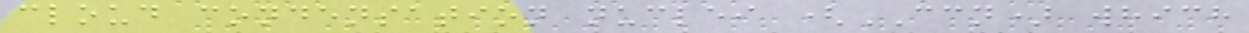cloud condensation nuclei (CCN) which
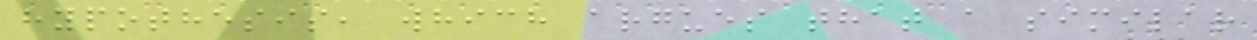hypothesis, which argues that a similar
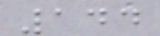144
